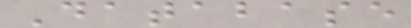Database
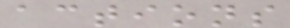actions
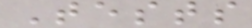Tests
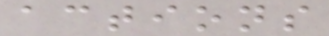actions
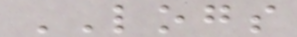LOGS
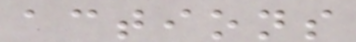actions
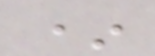*
